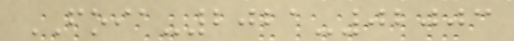FOIA-2021-02003
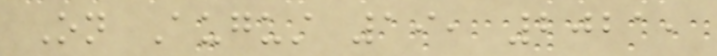On August 19, 2021,
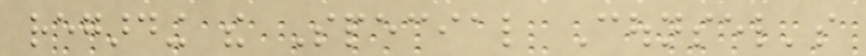regarding the Special Counsel's
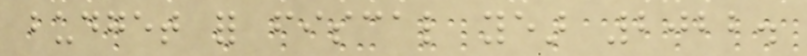budget for fiscal year 2022.
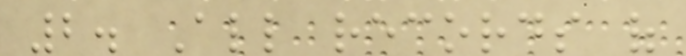2. All records of
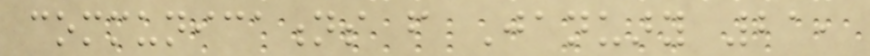communications from January 21,
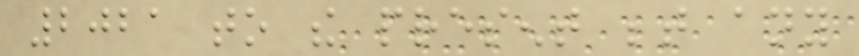2021 to the present between any
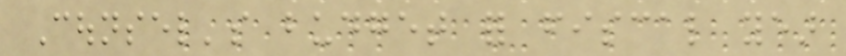Counsel's budget for fiscal year
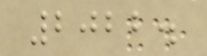2022.
